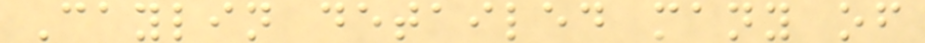Caylin detailed many of
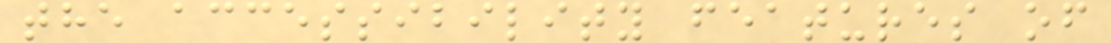the accessibility features of
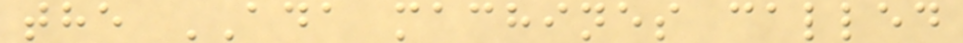the ADA machines called
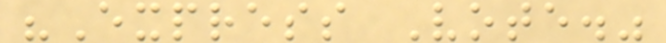"Express Vote."
